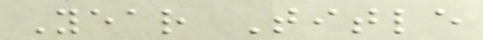Year Title
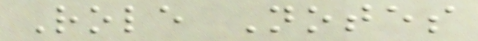Role Notes
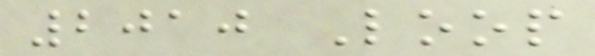2010 Loop
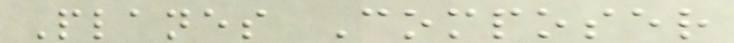Planes Composer
